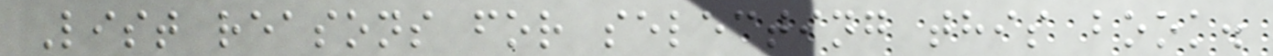List reasons for selecting this book.
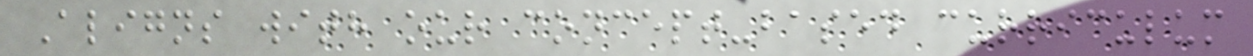Aligns with our concept-based curriculum
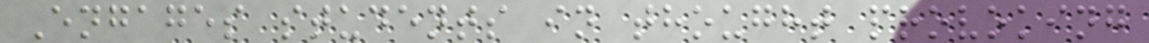Engages students in thought provoking
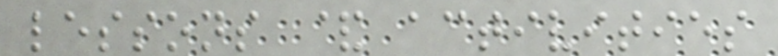lessons & activities
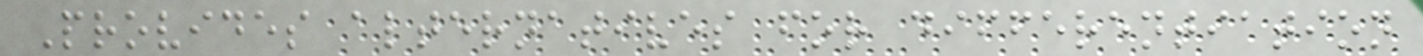Provides alternatives for differentiation
